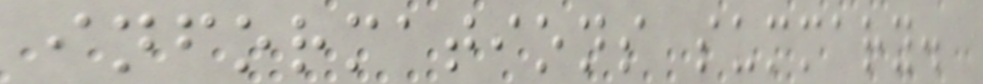informations summary.
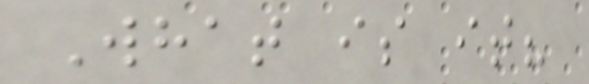What is it?
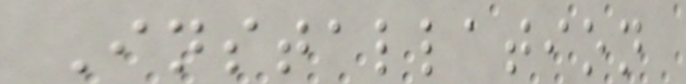Installation
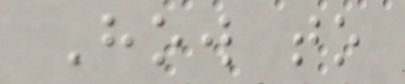How to
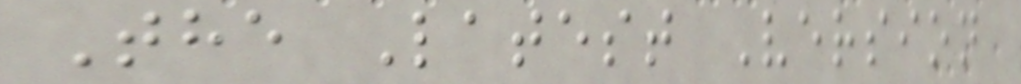The Latest Version
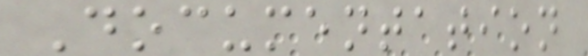Documentation
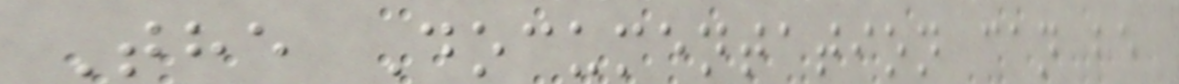The Documentation can be
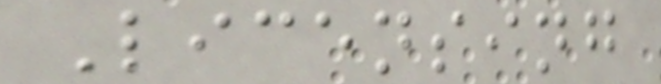Licensing
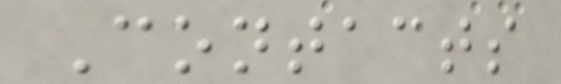Contacts
